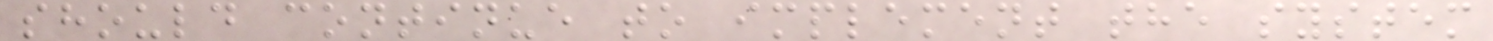should continue to implement the system
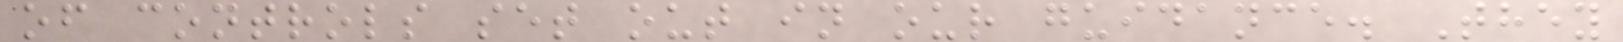of controls set out in our guidance. They
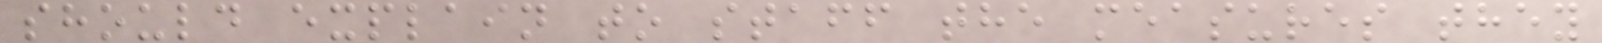should explain to staff the measures they
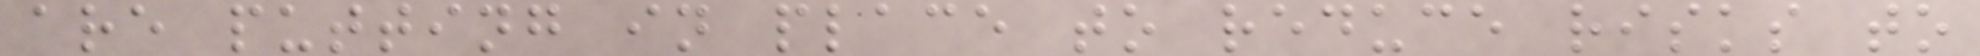are putting in place to reduce risks to
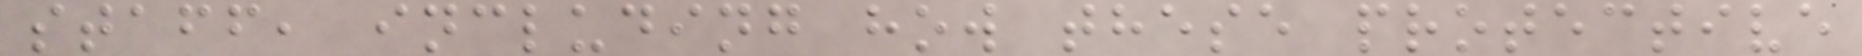staff, including how these protective
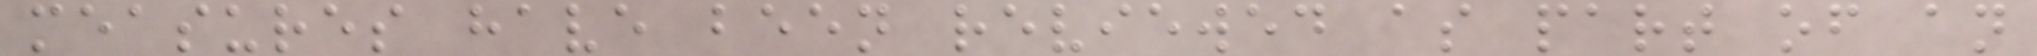measures have been reviewed as part of an
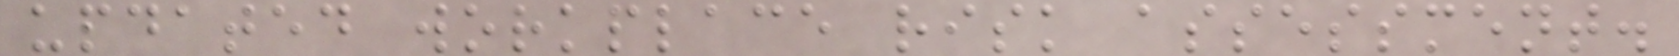updated workplace risk assessment.
